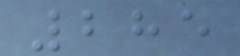285
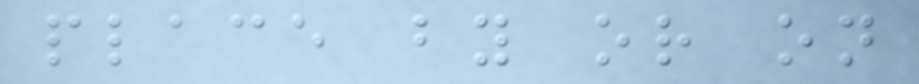place by or on
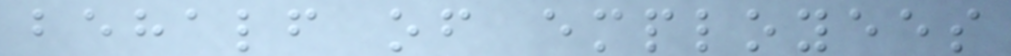behalf of employees
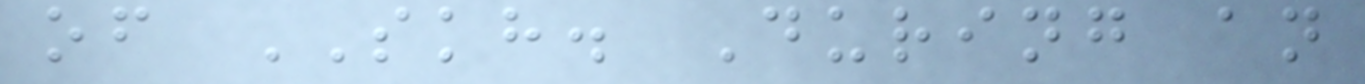of SKH. During an
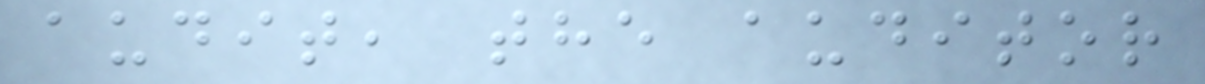audit, the auditor
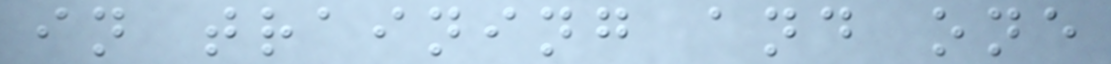in training and one
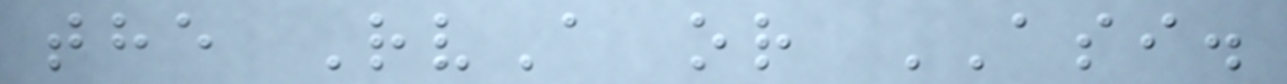the RvA or ASI.
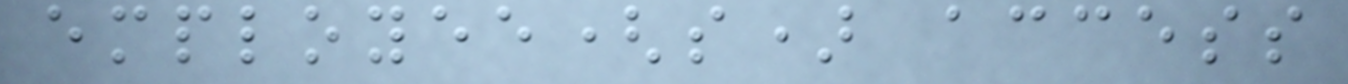employee(s) access
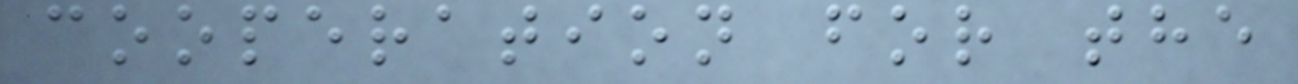cooperation for the
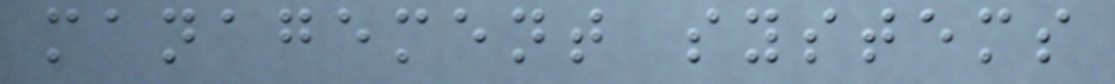management systems
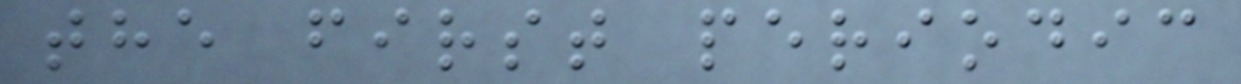the first periodic
